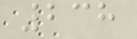238
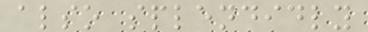also splendidly
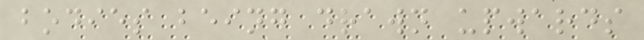bodies being drawn upwards
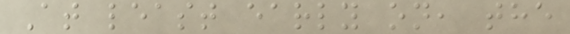At least early on, the
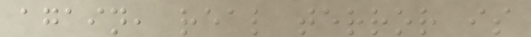again, real terror is
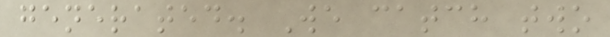generated. We catch two
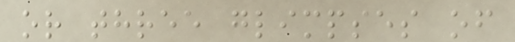or three glimpses of
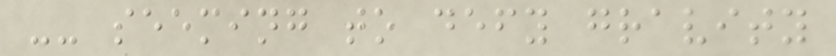-- seeming to defy gravity
